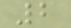2
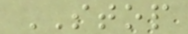STOP
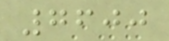7600
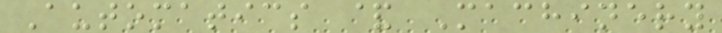Automatics & Machinery
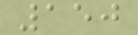150
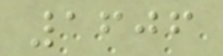1606
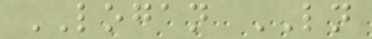LOGAN LN
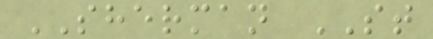SHERMAN ST
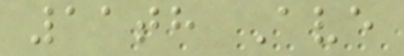11th Ave
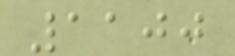1100
